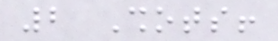2 Shots!
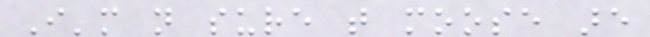I'm not sure that moose are
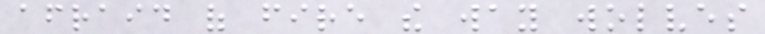afraid of fire the way wolves
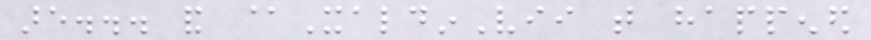are... and @XaldinVii that happened
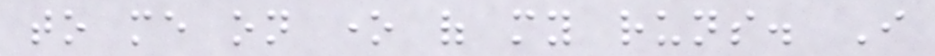to me on one of my runs. I
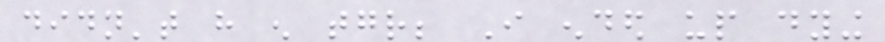didn't have enough together; I ended up dying
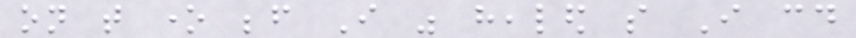on that one before I was healed so I could
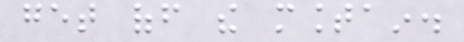get off the mountain.
